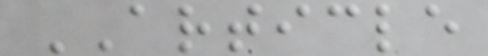ARTICLE
